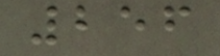256
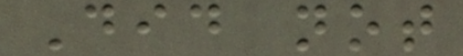Did not
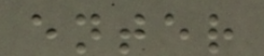enter
